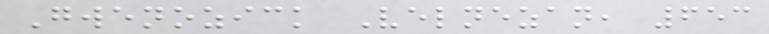Gwenozick Velnezan, 653
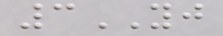3YJ
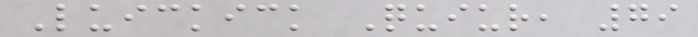Luickick Quiur, 79
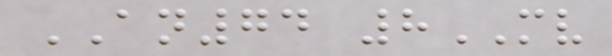AN74 8MV
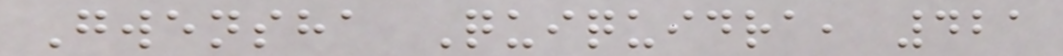Gwensha Quiquidra, 421
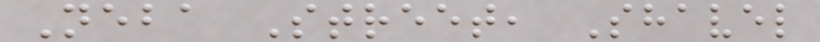Neba Street, Shavel
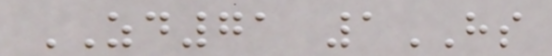ZD71 1HS
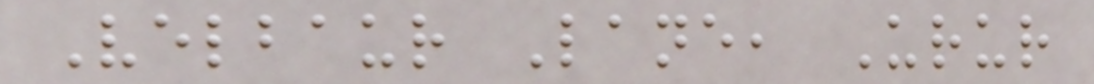Velbaur Lane, Urur
